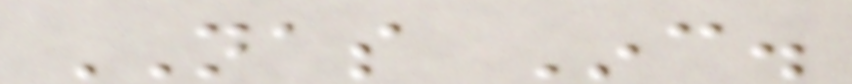NAS Inc.
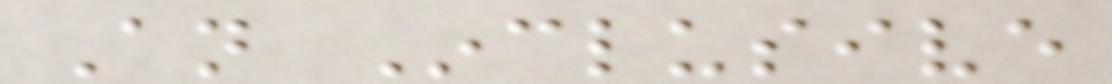An Inclusive
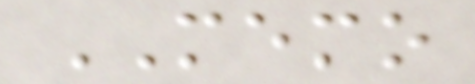MEMO
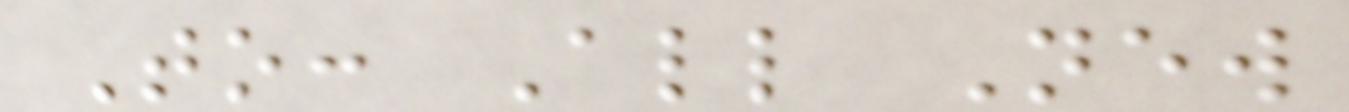To: All New
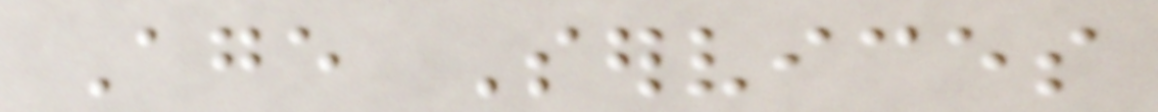Age Services
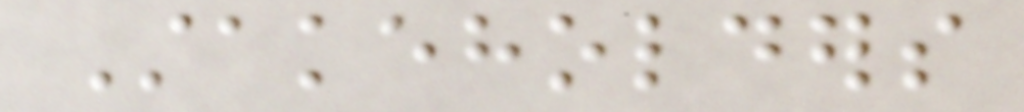Stakeholders
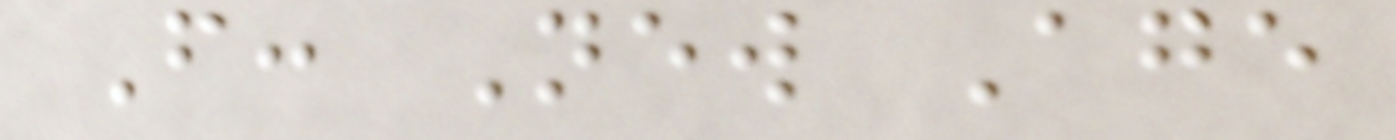From: New Age
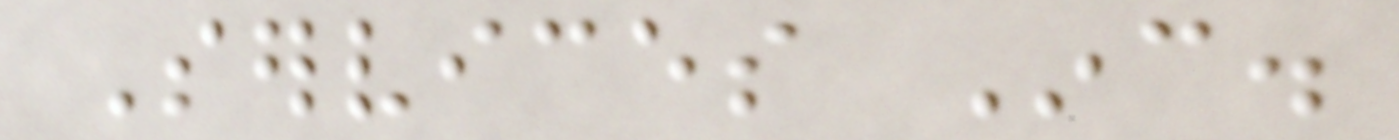Services Inc.
